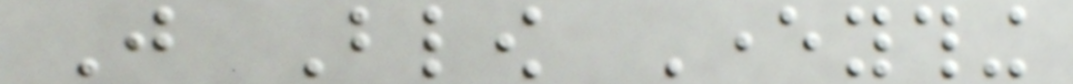Just Blow Everything
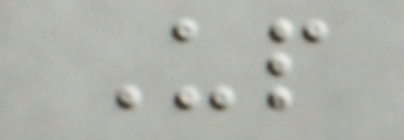Up
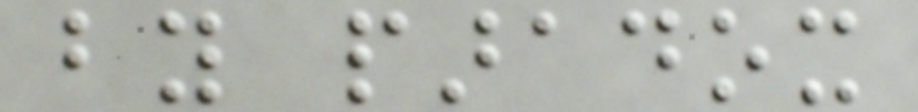by paradox
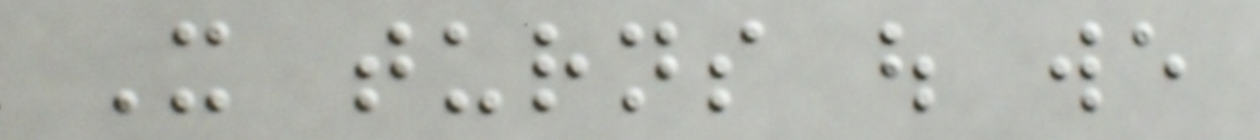It turns out we
